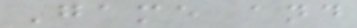Game and
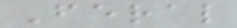Feral
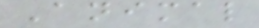Animal
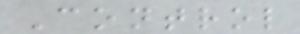Control
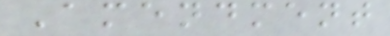Amendment
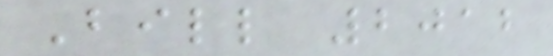Bill 2012
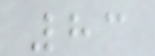83
